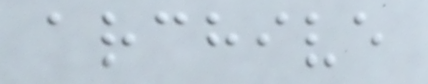archive
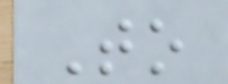To
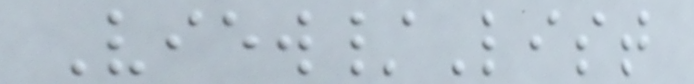View/List
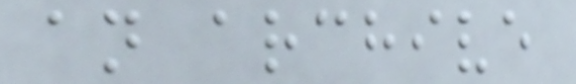an archive
